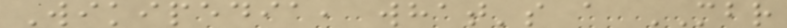Wikipedia, what's a MBR
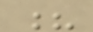?
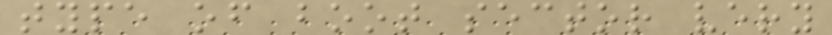type of boot sector very
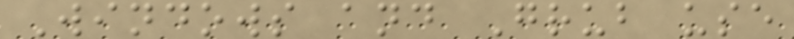Windows and Grub use
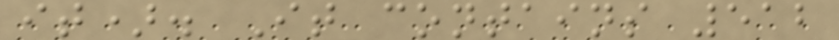it). It contains 512
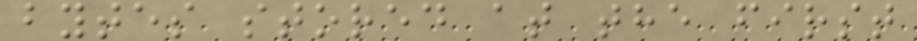bytes stored at the first
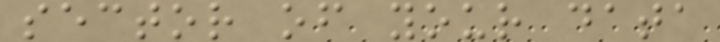sector of your data
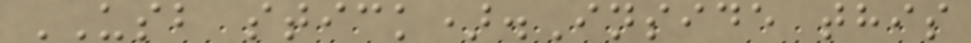USB stick).Inside this
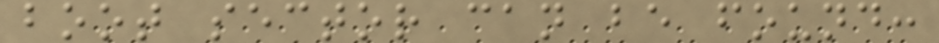boot sector can be found:
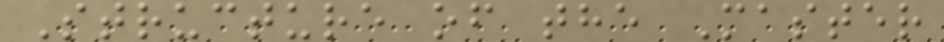Structure of the Master
